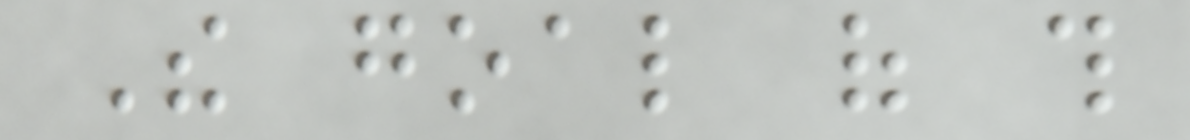The goal of this
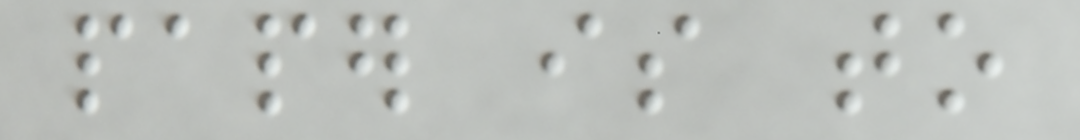paper is to
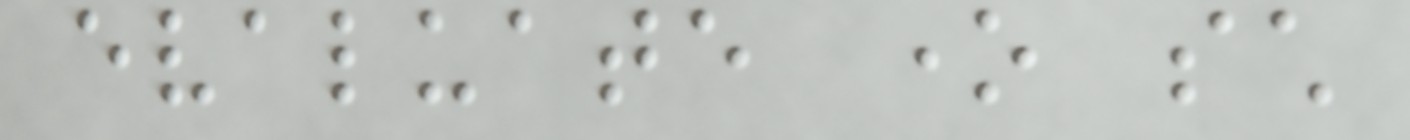evaluate one such
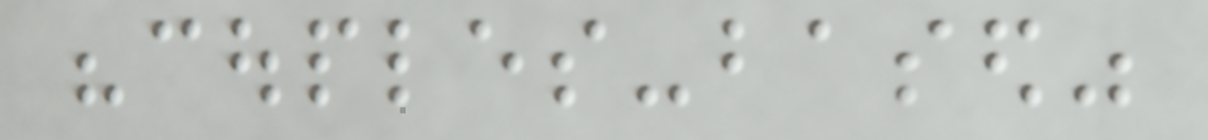"couples-based"
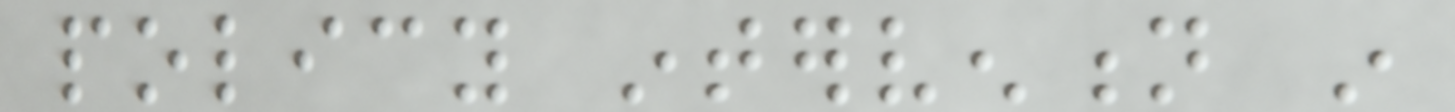policy intervention in
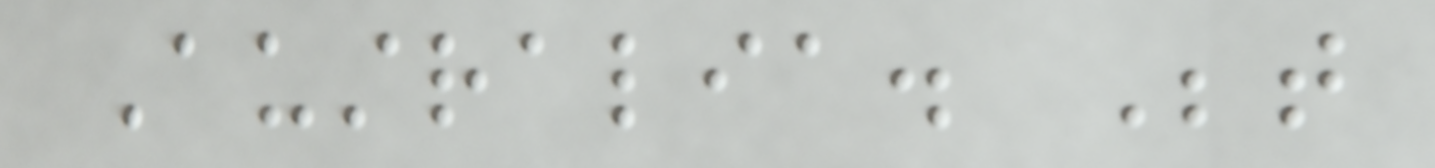Australia. Between
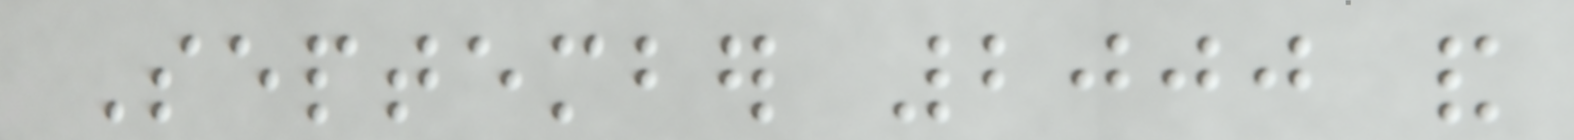September 2000 and
